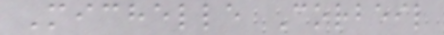Michelle Corbeil
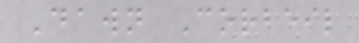Dawn Corbeil
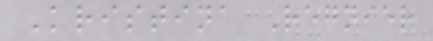Kristina Regnier
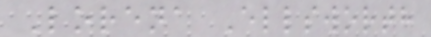Lorena Ellsworth
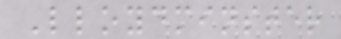Lloydminster
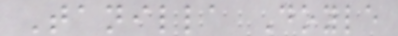Tanilla Doyle
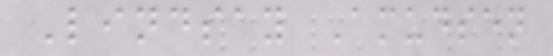Lindsay Amudsen
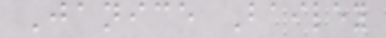Janice Bailey
